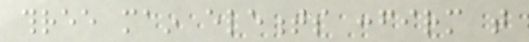three main elements confirm that
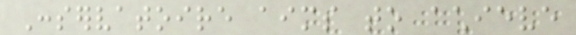Conservatoire aims to achieve
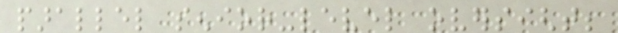parallel senior-level oversight;
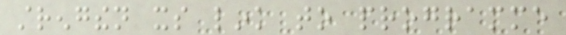strengthen its link to programme
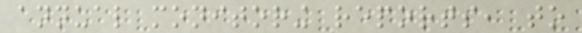annual monitoring reports, to
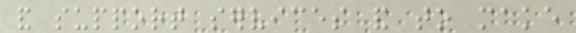and support services and to make
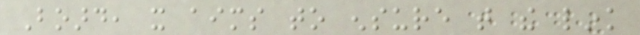Board, it aims to ensure that the link
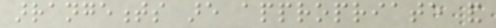arrangements are appropriate and
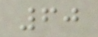60
